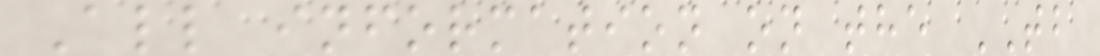All information on the TB
